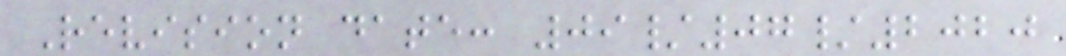Revision date: 09/07/2020
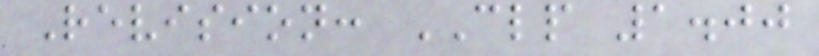Revision: CLP 1.00
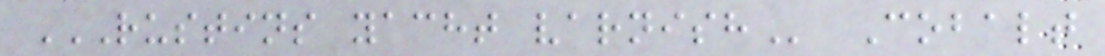RUSTINS YACHT VARNISH Cobalt
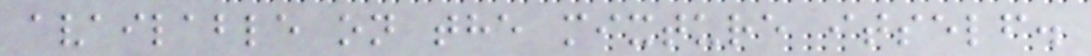available on the mixture itself.
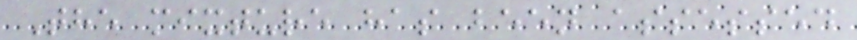The mixture has been assessed
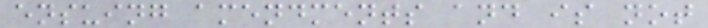ensuing amendments and is not
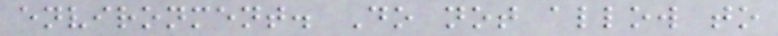environment. Do not allow to
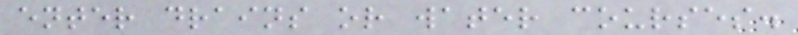enter drains or water courses.
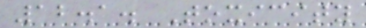12.1. Toxicity
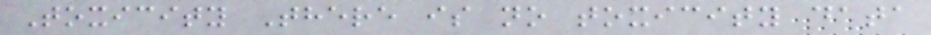Toxicity There is no toxicity data
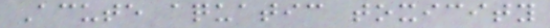Acute aquatic toxicity
